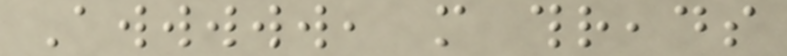Awwwww, more threads
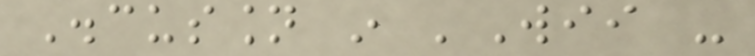Discussion in 'Wii -
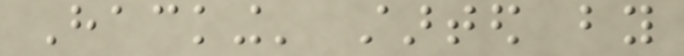Hacking' started by
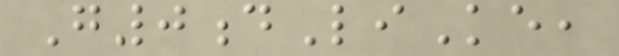G0dLiKe,
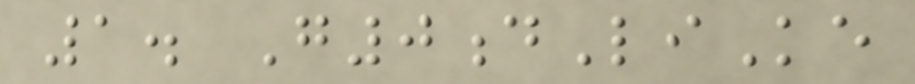1. G0dLiKe
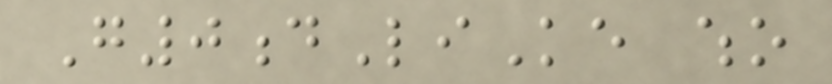G0dLiKe who
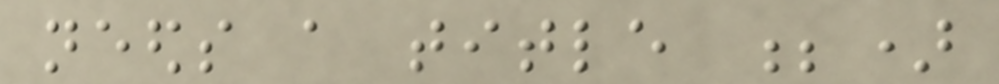needs a title ;)
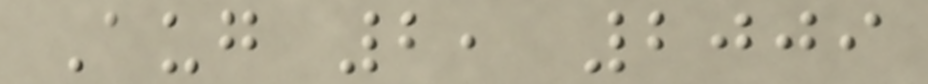Aug 2, 2009
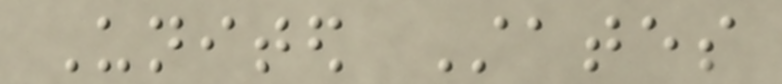United States
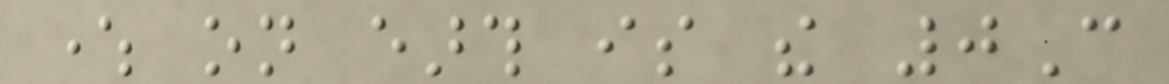where on earth is the 0C
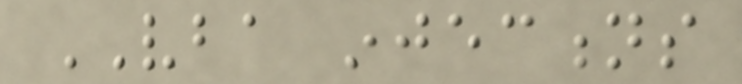VBA injections
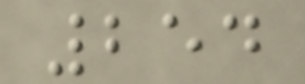254
